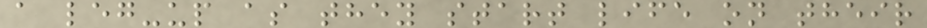a leg-up as they start life on their
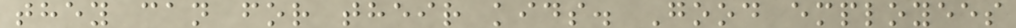they can for their kids. Good employees
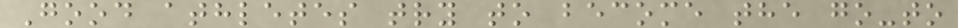Good athletes try to become the go-to
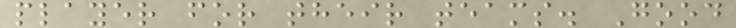player for their teams. Good
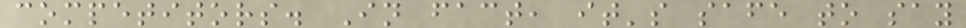competitors. In fact, it's safe to say
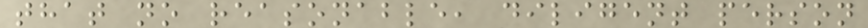that no reasonable, diligent person
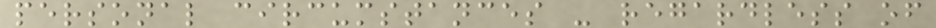personal circumstances - regardless of
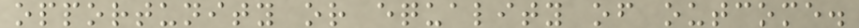opportunity or equality of outcome.
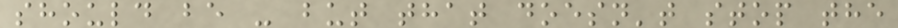should be - but that doesn't stop the
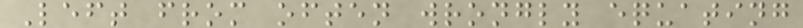Left from often wrongly equating
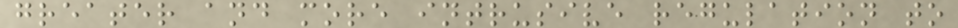greater and more intrusive regulation to
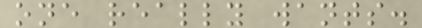one really wants.
